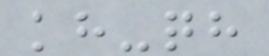kh-qh
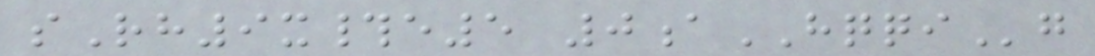sRh9x#e5 0aHQQIg
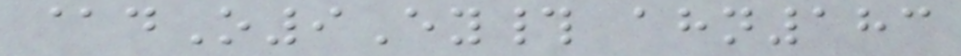@dO9Ey# ahn183
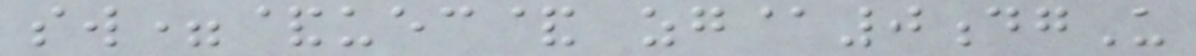sw=&uec& zg@0dgU
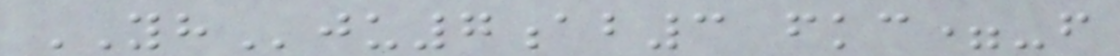YHju7ab3 fkc=-f
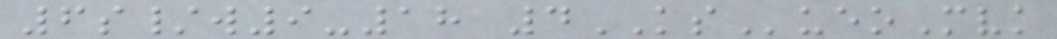6s/w9-18 4KSueoMvk
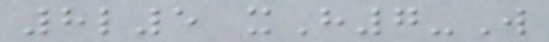8l5 xH7-W
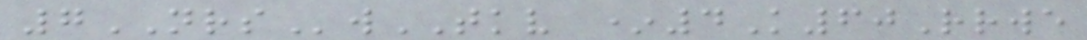7NRSwTKV *4K60Rrwe
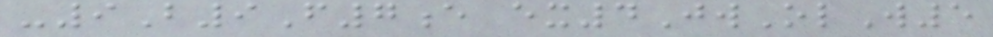-9B9F7e ex4JwOlW5
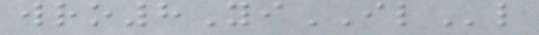wro8YiILl
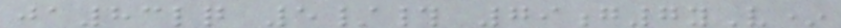ja83lq 5/# 79g7yV*
